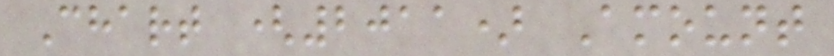Chart (2011) Amount
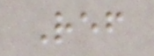Ref
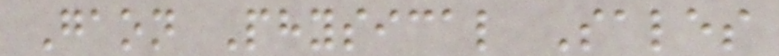Gaon Physical Sales
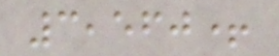3,560+
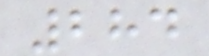284
